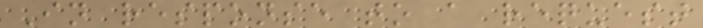In response to a request
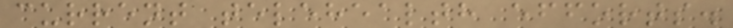current telehealth efforts.
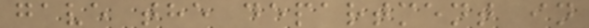gave the department in
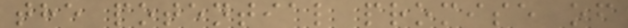the potential promise of
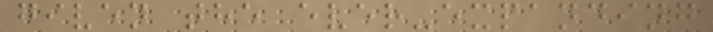given the ever-expanding
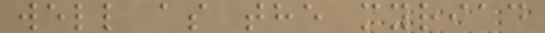well as the myriad
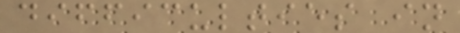difficulties in
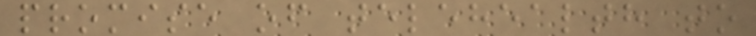promise of telehealth to
